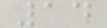14
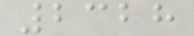2328
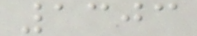1303
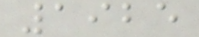1925
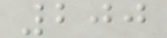200
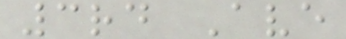3rd Ave
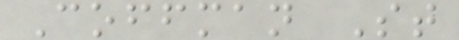Coffman St
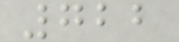722
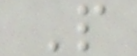P
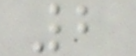2
